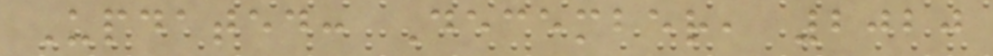Updated: December, 2020
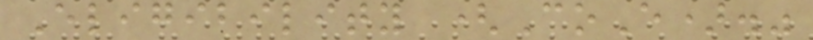Eligibility (CoE)."
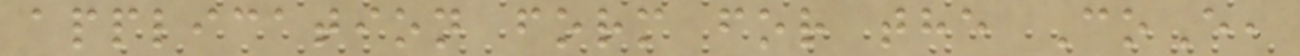application form for the CoE,
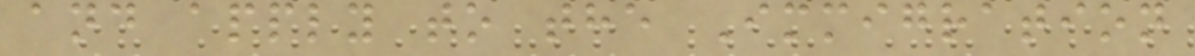and apply to the Immigration
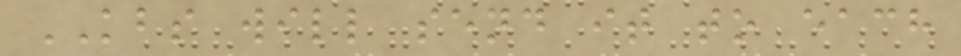KBS will send it to each
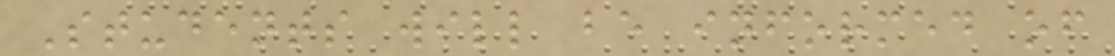Students will be informed of
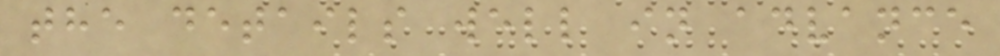the details well in advance
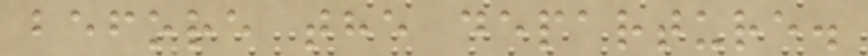before the departure.
